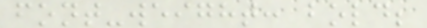font-weight: bold;
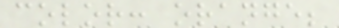color: orange;
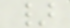}
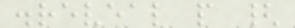.reveal p {
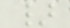}
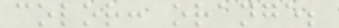color: orange;
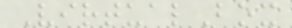VirtualBox
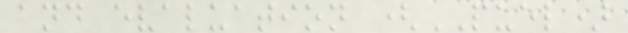and evaluation (PUEL)
